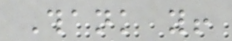Thank you!
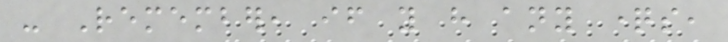- Remember, if you have any questions,
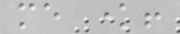me know!
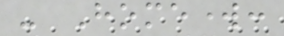- Homework:
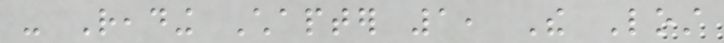- Reading Chapter 1, The Lost
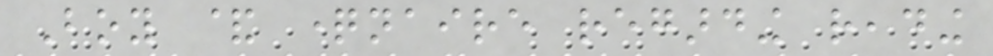Boy & questionnaire regarding reading
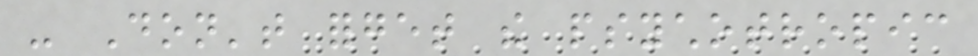- Don't forget the psychotropic
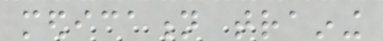medication training
